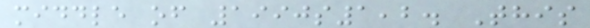middle of 1990s1,2. This
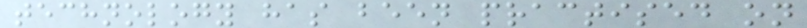technology has been practised on
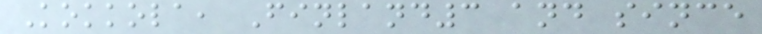Kokkola, Finland3 and since
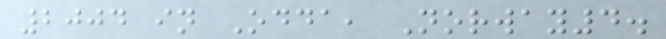2004 in Odda, Norway4.
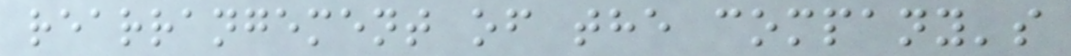rearrangement of the company's
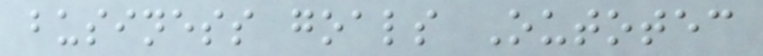business goals Outotec
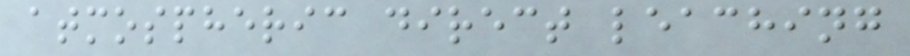atmospheric direct leaching
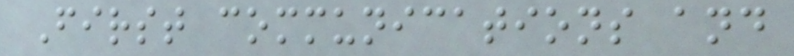First communications and
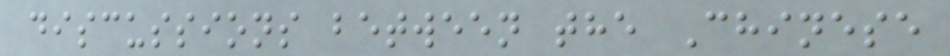discussions between the Chinese
